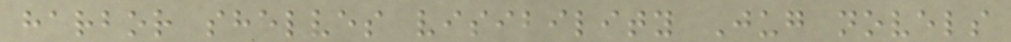harbor shelves visibility Jug novels
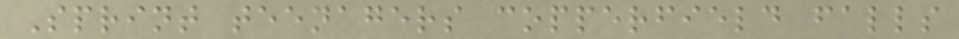Sprint teenagers copperfield falls
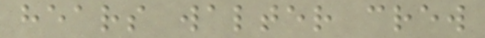hears walter crew
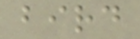bird
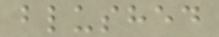blushed
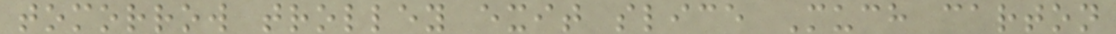tomorrow trolley exit slice Much carton
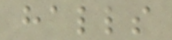halls
